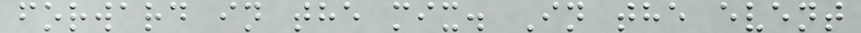forward in the mix. In the event
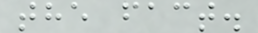the fact.
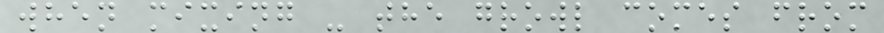when mixing - the growl comes from
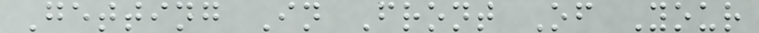Getting In Front Of Your
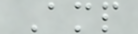Amp
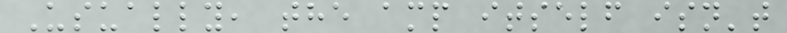Usually, the amp itself isn't
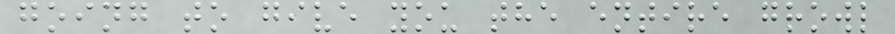going to give you the entire growl
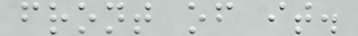front of it.
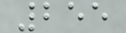255
